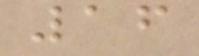16
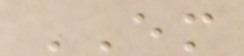EM
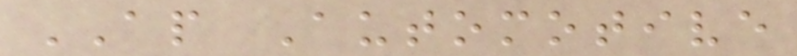AP Automotive
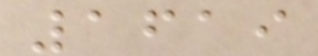1619
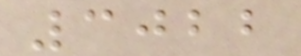3022
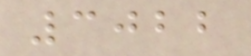3022
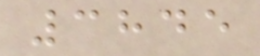3845
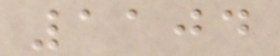1104
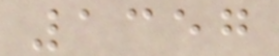1357
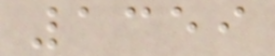1359
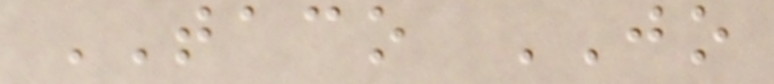TACO JO
